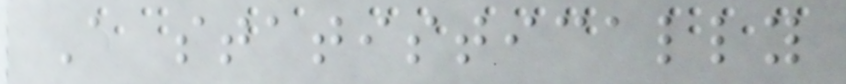A statistically
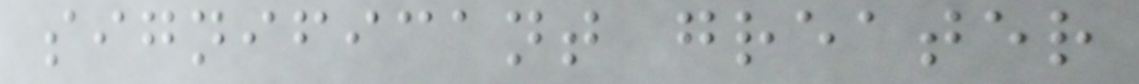significant greater
